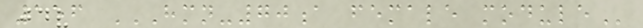156 HMN-70A FEMALE MODULE
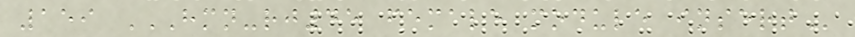159 HMN-RJ45 FEMALE MODULE INSERT
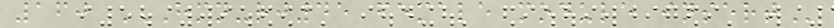160 HMN-RJ45 FEMALE MODULE INSERT
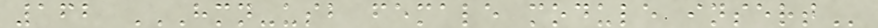162 HMN-USB FEMALE MODULE INSERT
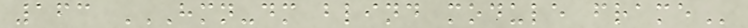163 HMN-DM BLIND MODULE FRAME
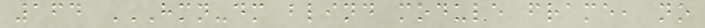164 HMN-DM BLIND MODULE FRAME, NO
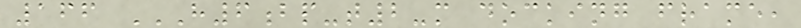166 H6BP-T2-M DOCKING FRAME,
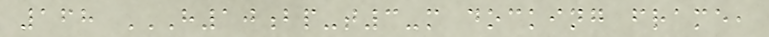168 H10BP-T3-M DOCKING FRAME,
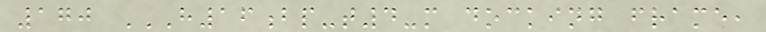170 H16BP-T4-M DOCKING FRAME,
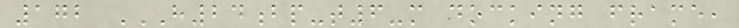172 H24BP-T6-M DOCKING FRAME,
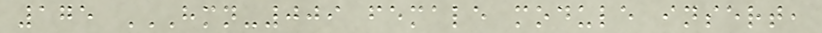175 HMN-009 FEMALE MODULE INSERT,
